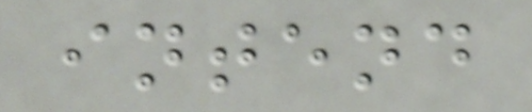intend
